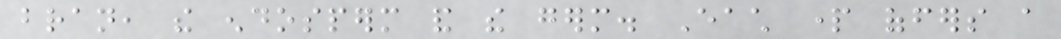bran, the endosperm and the germ. Each part offers a
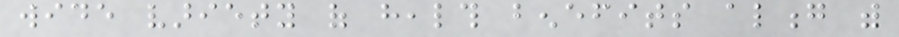wide variety of health benefits along with
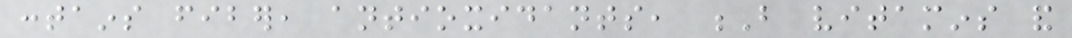contains fiber, antioxidants, B vitamins and
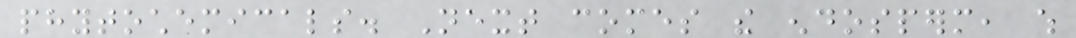phytochemicals. Next comes the endosperm, which
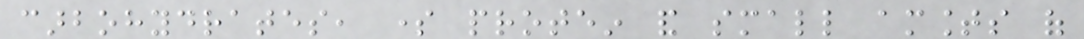carbohydrates, some protein and small amounts of
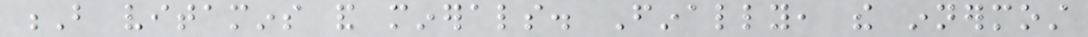B vitamins and minerals. Finally, the innermost
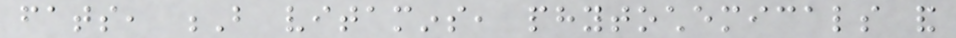fats, B vitamins, phytochemicals and
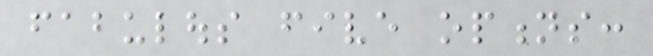fabulous five options:
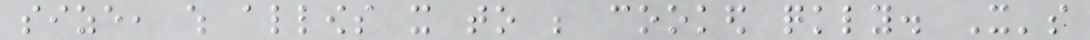size, which allows it to be cooked quickly. It's
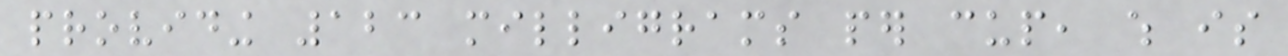providing 123 milligrams per cup, which is
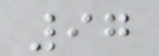97
